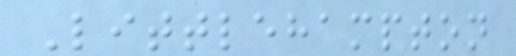Littlehampton
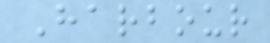Harbour
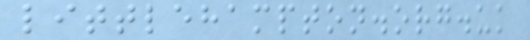littlehampton.org.uk
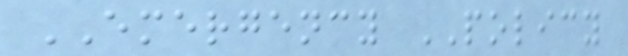EMERGENCY POLICY
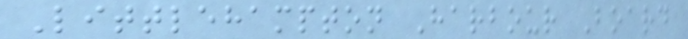Littlehampton Harbour Board
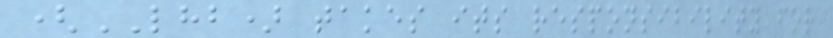(LHB) takes its responsibility for
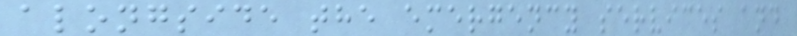alongside the emergency services and
